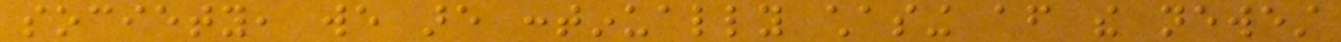society, we are continually chasing after the newest
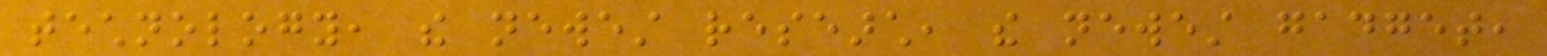technology, the newest research, the newest gadget,
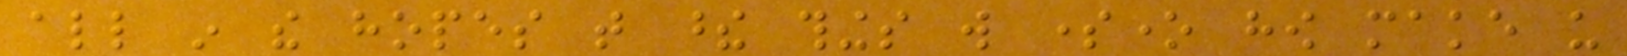all in the hopes that these things will someone how make us
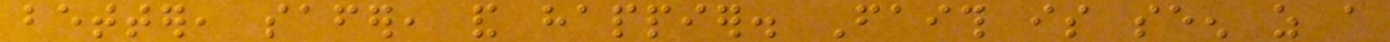better, safer, and happier. Faith is seen as a
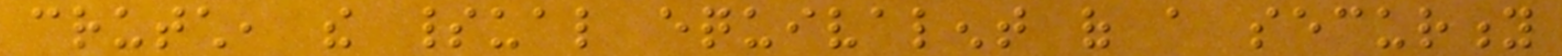crutch, the spiritual equivalent of a security
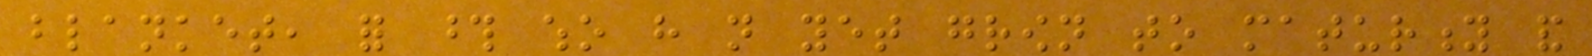blanket, for those who have not yet grown to maturity and
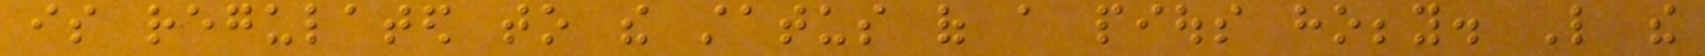is regulated to the status of a pious hobby. Like the
